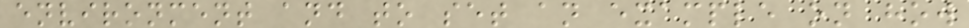environment and to set an example on how
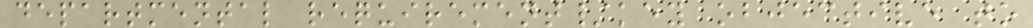departmental requirement/key objective to
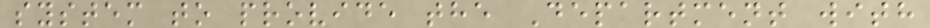system to provide the Department with
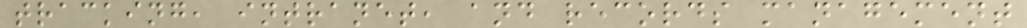tracking, intranet, and records management
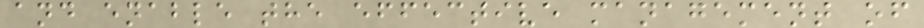and enable the effective management of
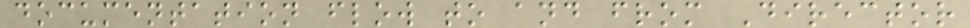documentation flow to and from Director
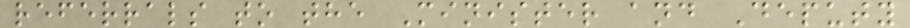referrals to the Minister and Deputy
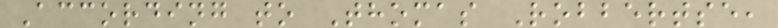According to Thomas Robbertse,
